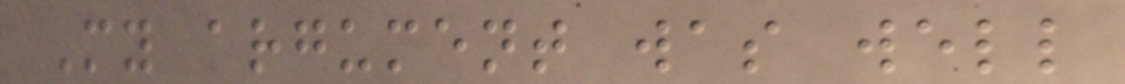My argument was well
